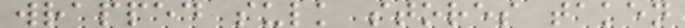wrapped sulk stores taken
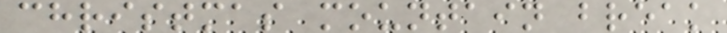christmas mountain break
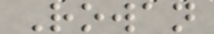Rowan
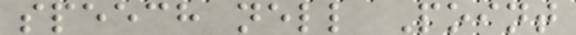speech nell Point
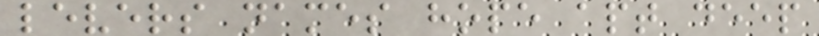levers names hope apt deep
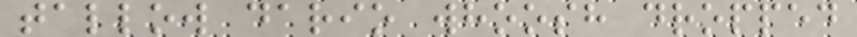tallow dario whoosh dropped
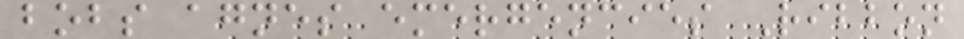bobs agnes emergencies Ribbon
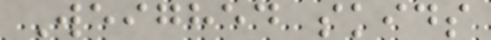Weighed skids
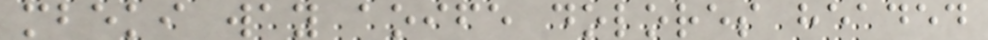mbeki way aoife dolores headed
